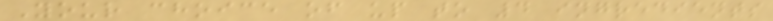Your choice of up to 4 ingredients
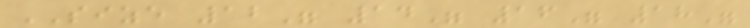SIZE 12" 14" 16" 18"
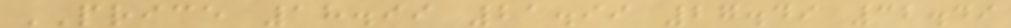PRICE 18.99 21.99 27.49 32.49
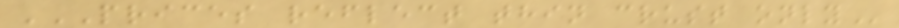PRICES REFLECT THIN CRUST ONLY
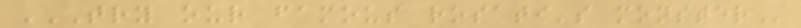TRY OUR FAMOUS ROSATI'S MONSTER
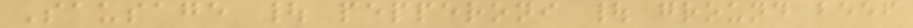Sausage | pepperoni | ground beef
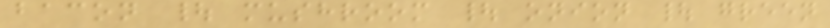bacon | mushroom | onion | green
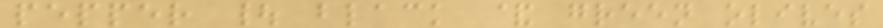pepper | black & green olives
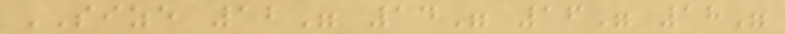SIZE 12" 14" 16" 18"
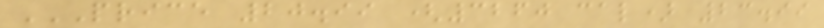PRICE 20.99 (3260 CAL) 23.99
